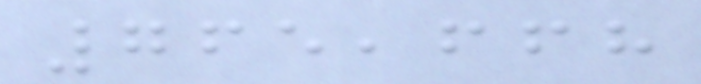765,668
